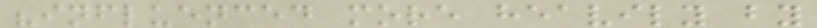"influenced more heavily by
